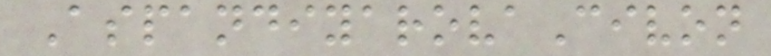AspandiyarovaCivon
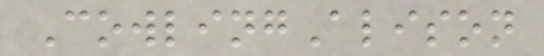CowlingAlison
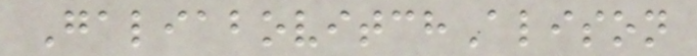GaliabovitchAlison
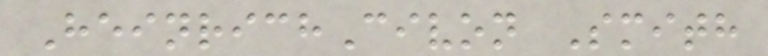HeinrichCivon Smith
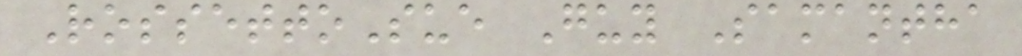RossettoSue Guy Samantha
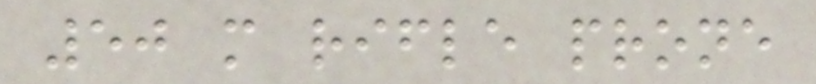50 m rifle prone
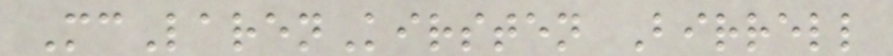McLarenKirsten Birrell
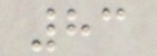83
